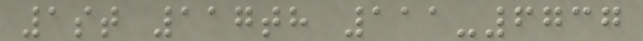1st 117th 111-6737
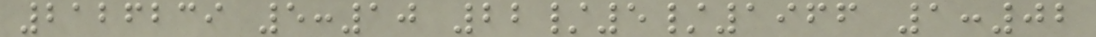2126239 5:10 22/5/1966 1:02
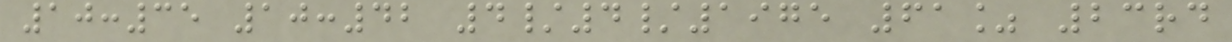10:35 10:42 4/4/1975 61% 23rd
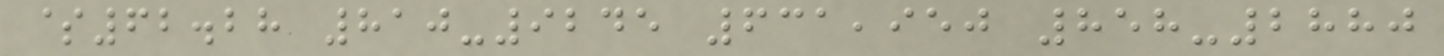$62.28 810-9245 631,950 858-2880
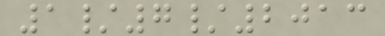1/7/2013
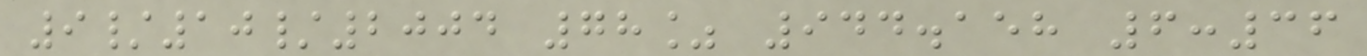9/10/2004 78% 944.158 6:36
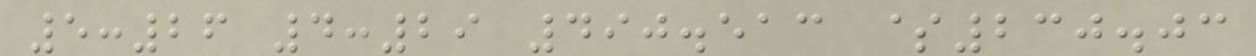5:26 4:29 490.513 $230.03
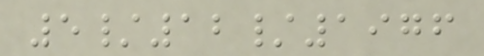5/12/1976
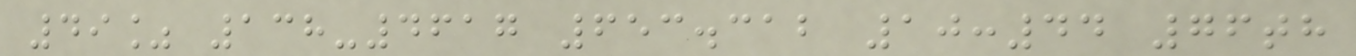49% 138-4617 653.312 10:44 76th
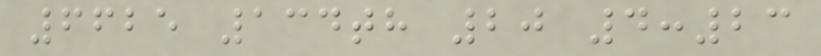6625 134th 20 4:23
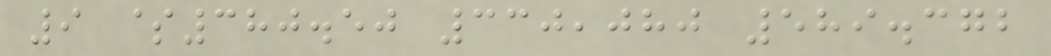9 $380.50 330,080 589.372
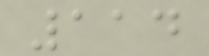114
